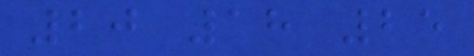20 18 25
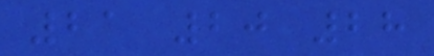21 20 28
